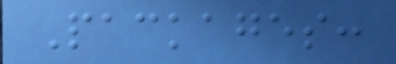Packages:
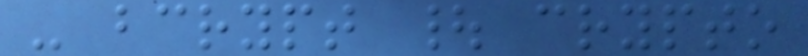- bcrypt | crypto
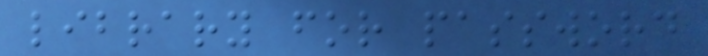library for password
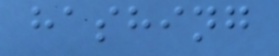hashing
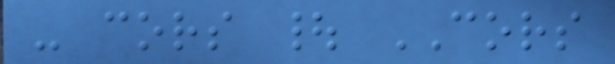- cors | CORS
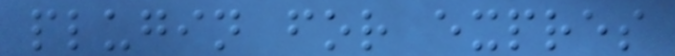plugin for expres
